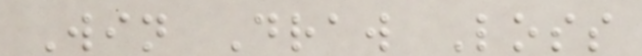Win Draw Loss
